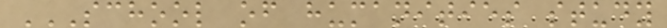SCHOOL OF HUMANITIES STUDY
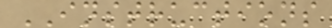INSTRUCTIONS
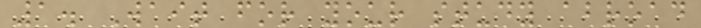1. Wait for your study abroad
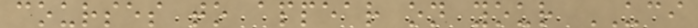courses to appear on your UCI
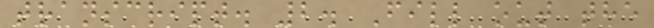transcript. 2. Fill out the
